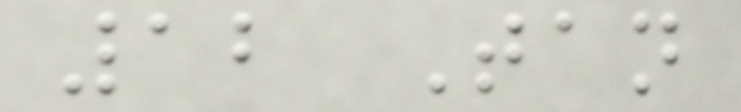12 Tan
